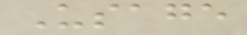Usage
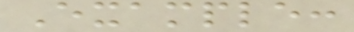Example:
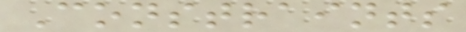Constraints
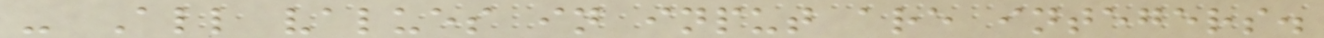- All values in input are integers.
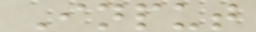Input
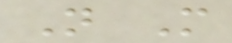N M
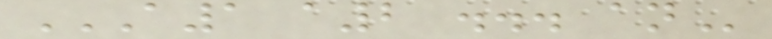A1 A2 ... AN
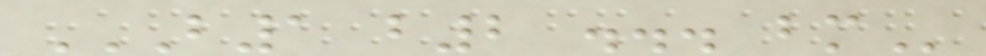B1 B2 ... BM
